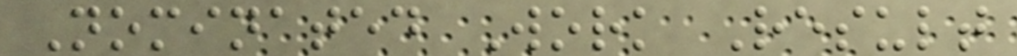Nominated Work Result
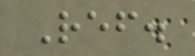Ref.
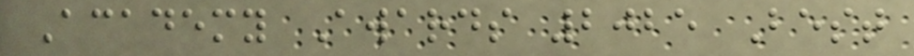Academy Awards 2025 Best
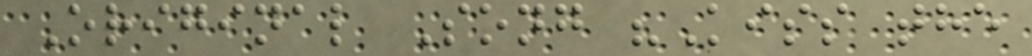Original Song "Kiss the
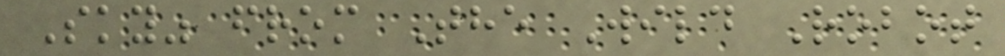Sky" from The Wild Robot
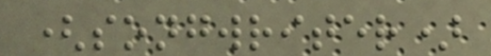(songwriter)
